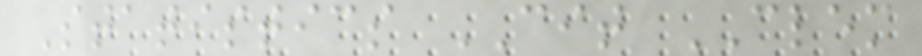Statistics CIT CLEM
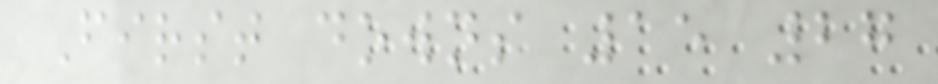First downs 15 27
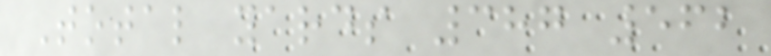Total yards 387 562
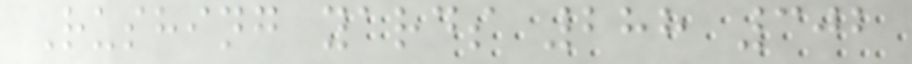Rushing yards 288 302
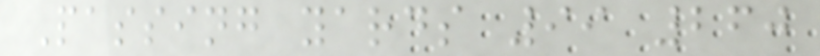Passing yards 99 260
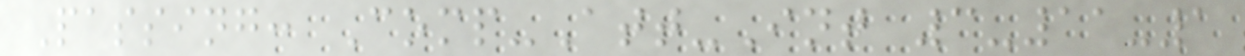Passing: Comp-Att-Int 3-11-1
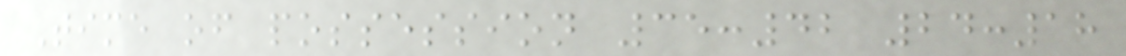Time of possession 35:42 24:18
